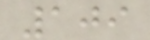109
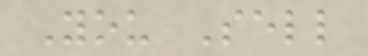You Sell
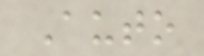Auto
